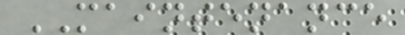MAINTENANCE
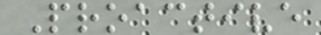Proactive
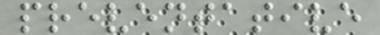preventative
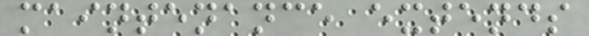maintenance extends
